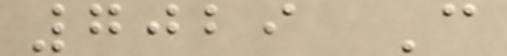7029 C
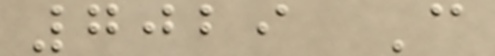7029 C
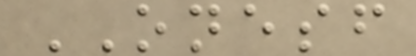ONESF
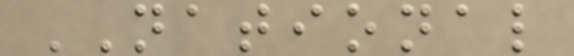NATIONAL
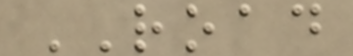ROAD
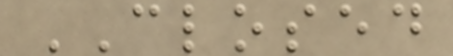CLOSED
